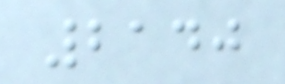2140
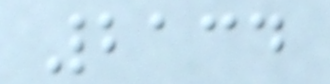2134
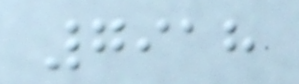7918
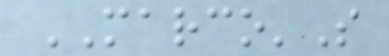MARCO'S
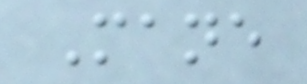Mane
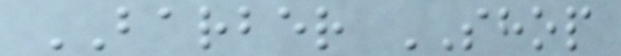BARBER SHOP
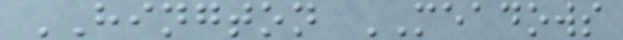HINGTON MEADOWS
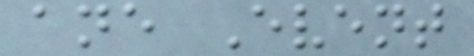ane Event
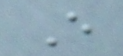E
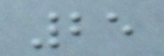25
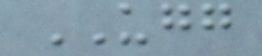UGG
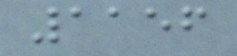1156
